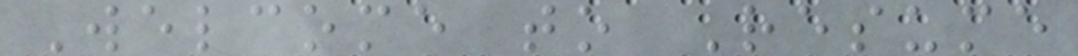Welcome to Resume
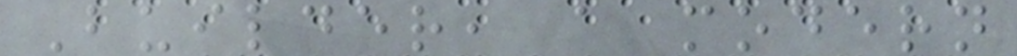Builder, a modern
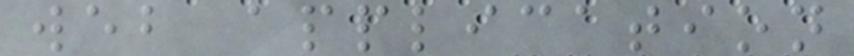web application
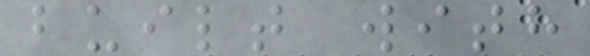built with
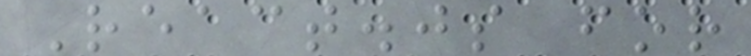React.js for
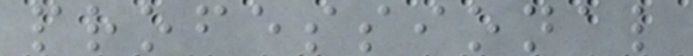professional
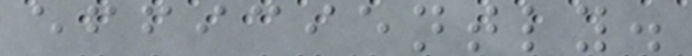efficiently.
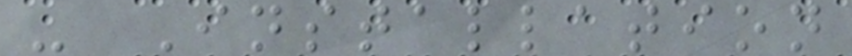- Installation
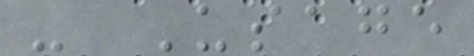- Usage
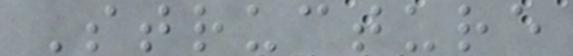Structure
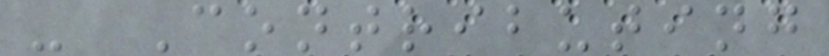- Contributing
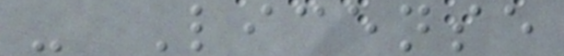- License
